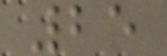25
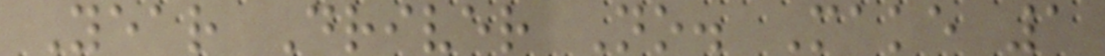Year Driver No. Make 1
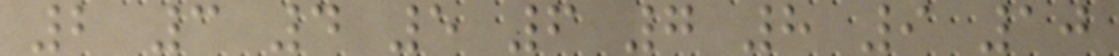2 3 4 5 6 7 8 9 10
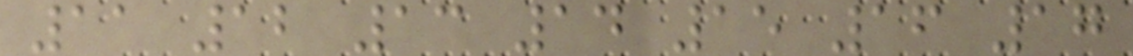11 12 13 14 15 16 17
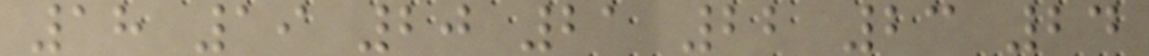18 19 20 21 22 23 24
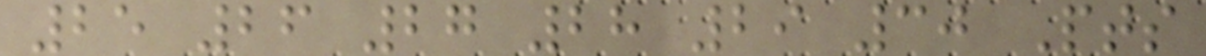25 26 27 28 29 30 Pts
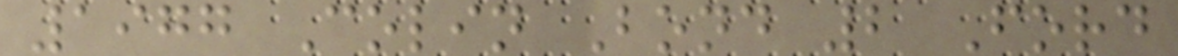1977 Colin Bond 2 Ford
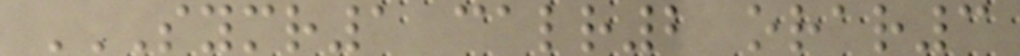SYMR1 CALR2 ORAR3
